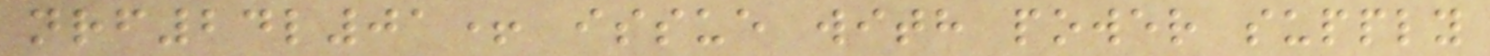nrf24l01+ issue with power supply
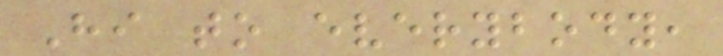Hi to everybody,
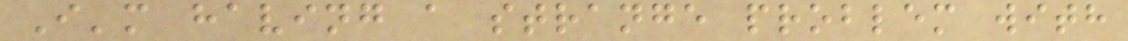I'm having a strange problem with
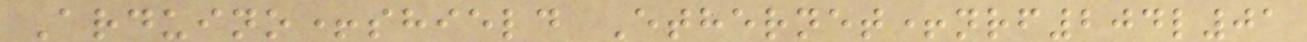Arduino+shield Ethernet+nrf204l01
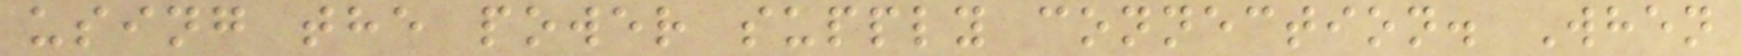using the power supply connection. When
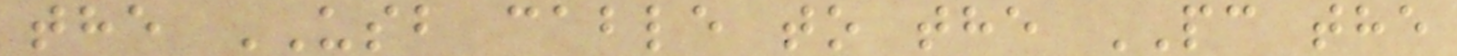the USB cable to the PC the
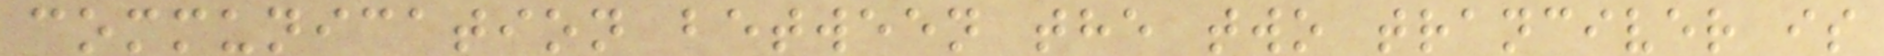communication between the two tranciver is
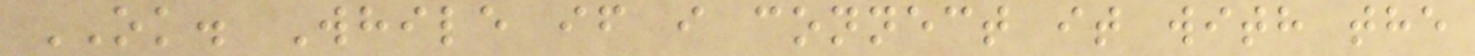OK. While if i connect it with the
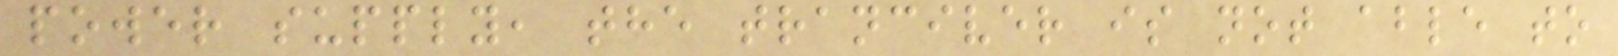power supply, the tranciver is not able to
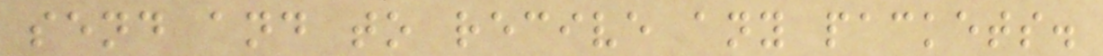send and to recive any packets.
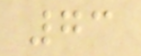73
